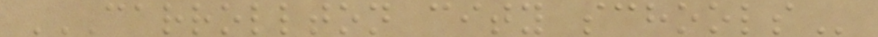CARROLLTON CITY SCHOOLS
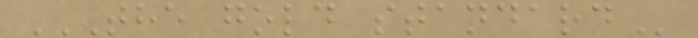THE GOLD STANDARD
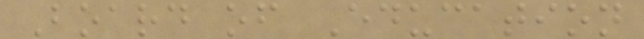Board of Education
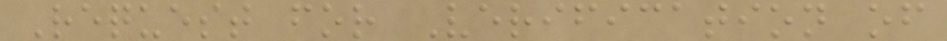Request for Verification of
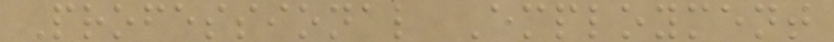Professional Employment
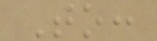To:
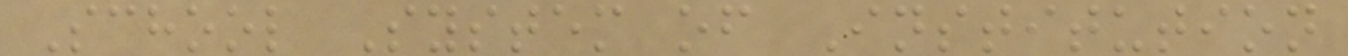School System of Institution
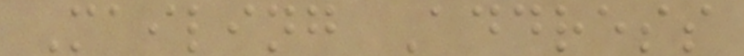Mailing Address
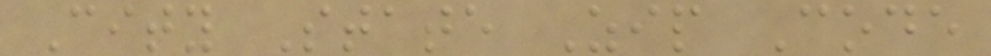City State Zip Code
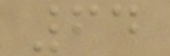64
